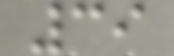39
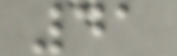41
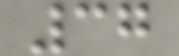37
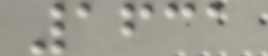1631
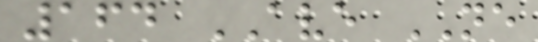164 AVE NE
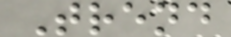Trend
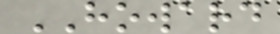HOWARD
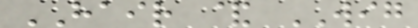HAIR & WIG
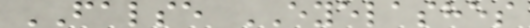FALSE EYELASHES
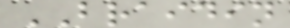BRAIDIN
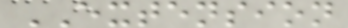EXTENSION
